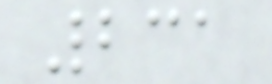231
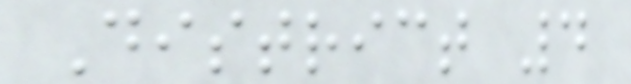District 4
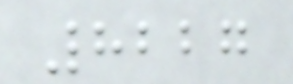8227
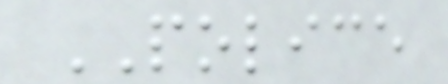POLICE
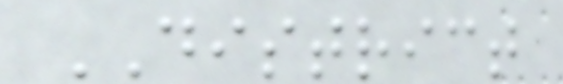DISTRICT
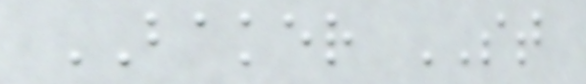BAKER ST
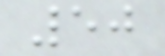50
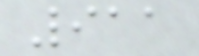911
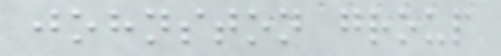johnston group
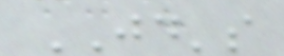JD's
